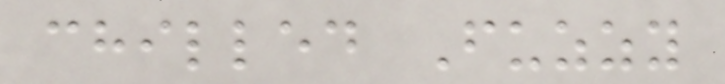chilled Fuzzy
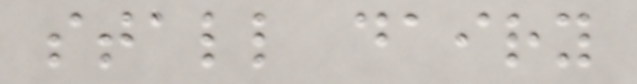stall dairy
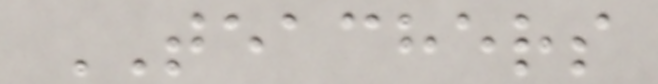TEACHERS
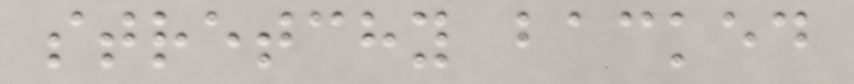stretchy backed
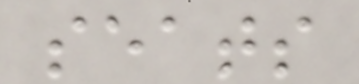seats
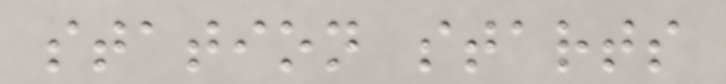station starts
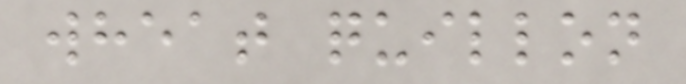wheat quillon
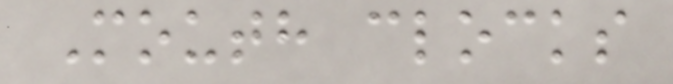Mouth clocks
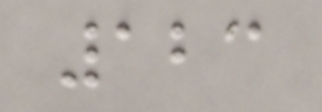123
